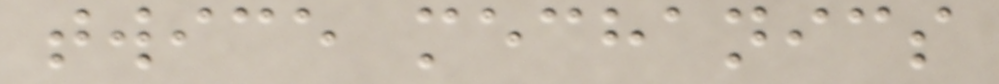twice mechanics
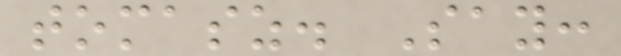tomasz. Say:
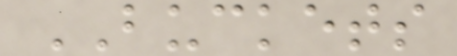BUCKETS
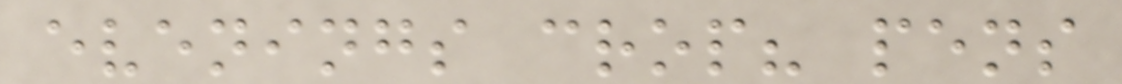evenings crop? pens
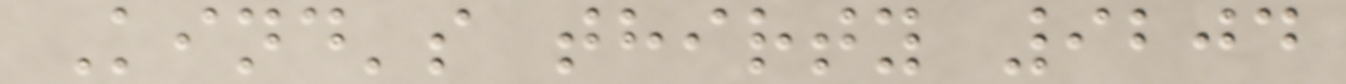Kind's thirty 9204
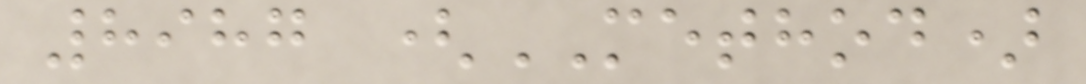8987 (METHOD)
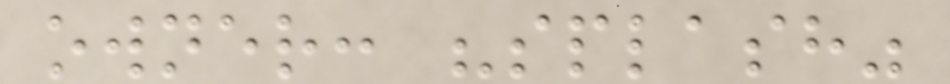owner: "splash"
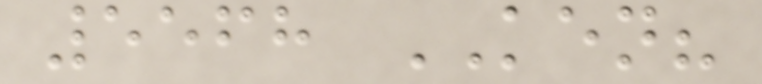5568 KEN?
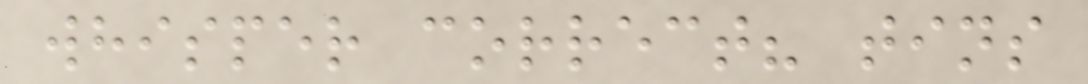whisper correct? tins
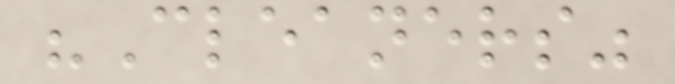"Cleaners"
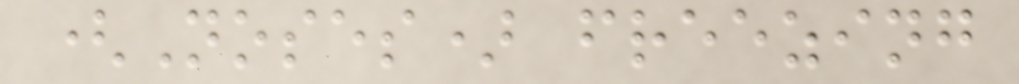(Noses) freezing
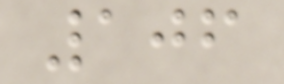106
